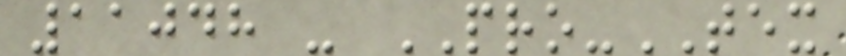11048 - PRO-TEX
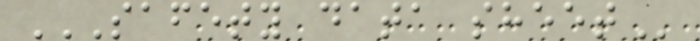SAFETY DATA SHEET
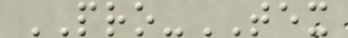PRO-TEX
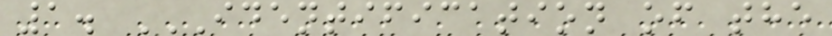1. IDENTIFICATION OF THE
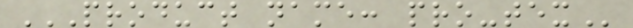PRODUCT NAME: PRO-TEX
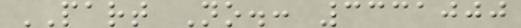PART No.: 3331000
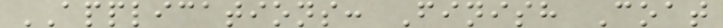APPLICATIONS: Finish Coat
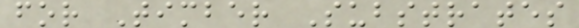for Timber Substrates
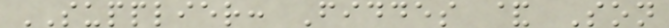SUPPLIER: Fiddes & Son
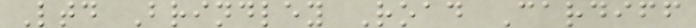Ltd Brindley Road Cardiff
